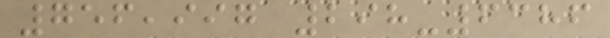756,997 298-6386
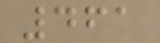461
